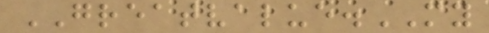GREATVALUE.MY
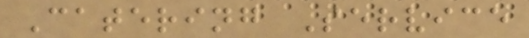Catering Service
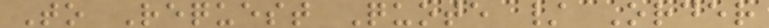To Request Quote / Order
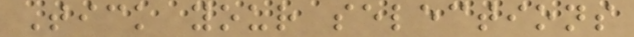Tick your selections
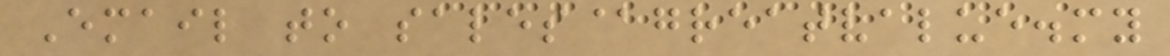Email to sales@greatvalue.my
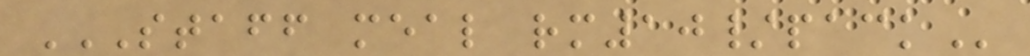STAFF MEAL RM10/PACK
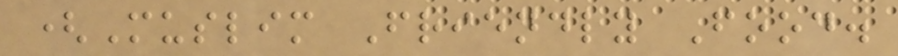(Muslim Friendly Food.
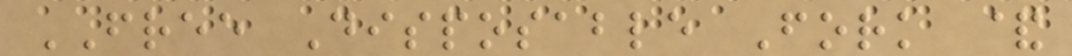FREE Disposable Fork &
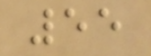55
